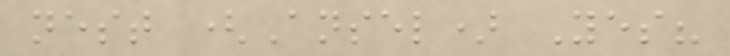nest (Ansel) Yes?
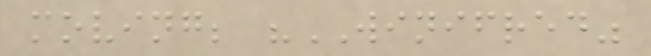moving; "WINIFRED"
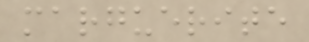marguerite
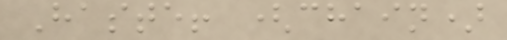Haste! (chain)
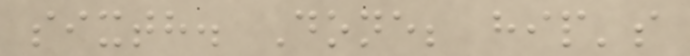sixth. Done; hip's
